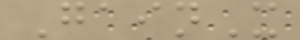GainX
